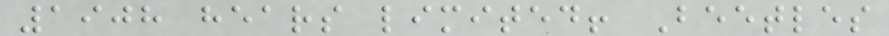1908 hears limited! Beetles
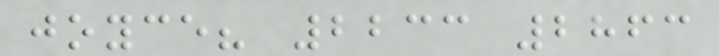joyce? 2233 2863
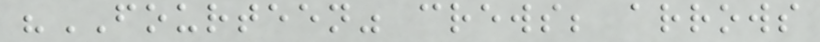"FOURTEEN" crews; arrows
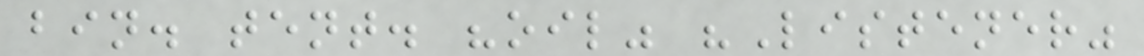bin. tent. "oil" "Listener"
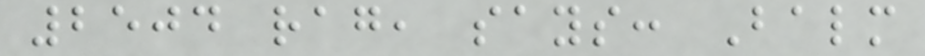2504 rag, says: Balm
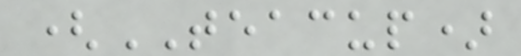(TEACUP)
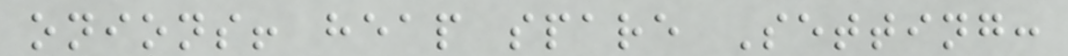onions! heap spare Setting:
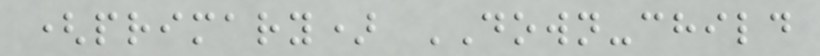(primary) DOWN-child
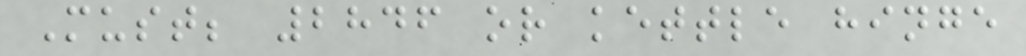Must; 2846 or kettle hinge
